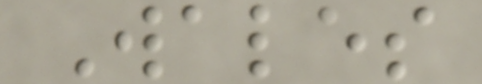Wales
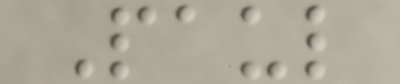Paul
